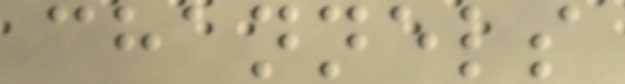channels
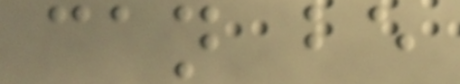can be
